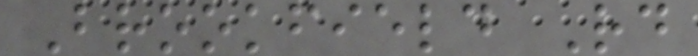Brookfield Rd
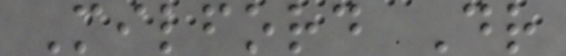Milford Dr
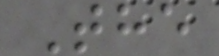The
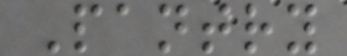Pantry
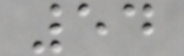54
